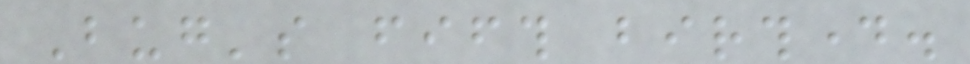Bug's fifth birthday.
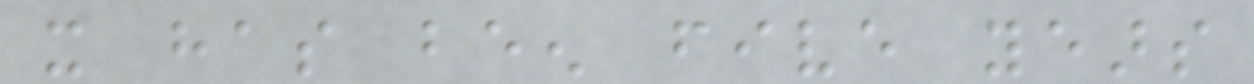it has been five years
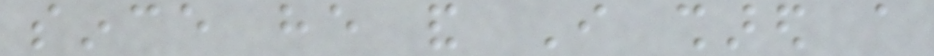since he and I shared a
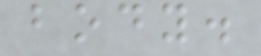body.
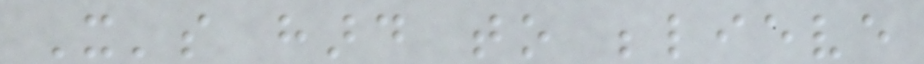It's hard to believe
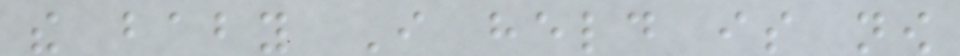the baby I held is now
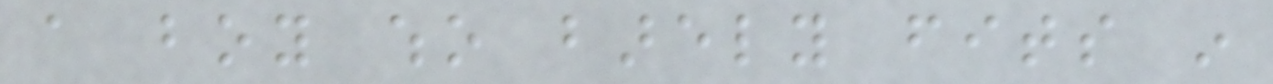a boy who barely fits in
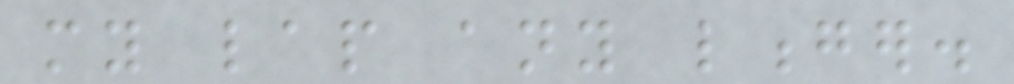my lap any longer.
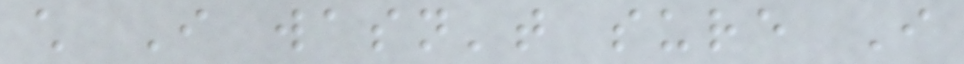child I wasn't sure I
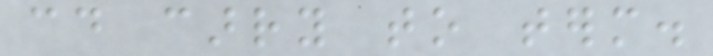could carry to term.
